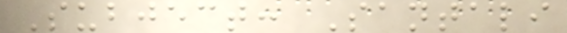Subject: Santali
